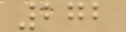272
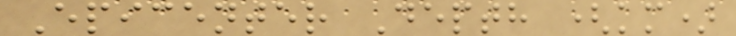Epicenter Depth (km)
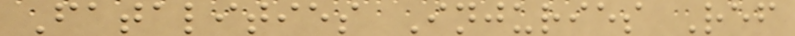Fatalities Injuries Ref
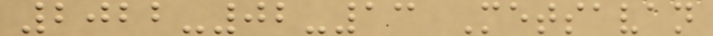2022-02-13 Metsavan
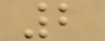2
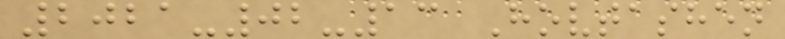2021-02-13 Hovtashen
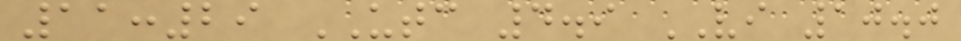11:29 UTC 4.9 VI 10.0
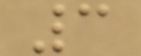3
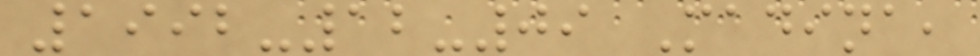1992-12-09 Madina,
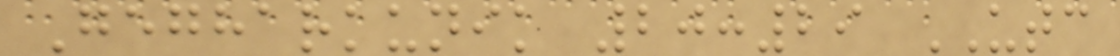Gegharkunik 20:29 UTC
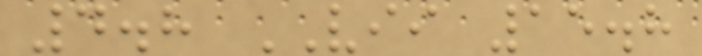4.8 VII 15.8
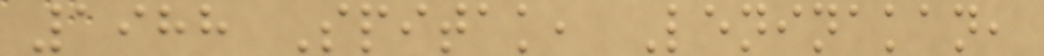1988 Spitak, Leninakan,
